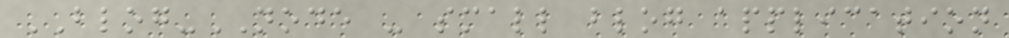BLOG-NODE - small blog application
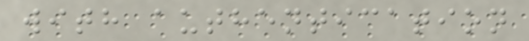with authentication
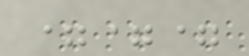===
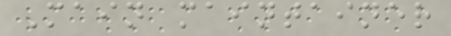Main maintainer
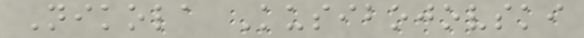Nikola Kusibojovski
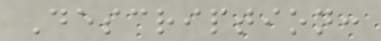Description:
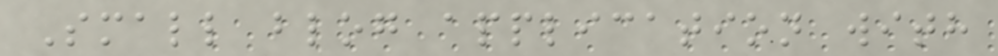Small blog application with
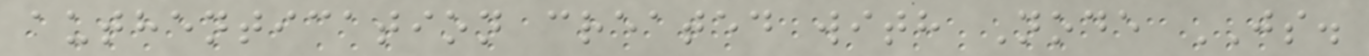authentication created with Node JS.
